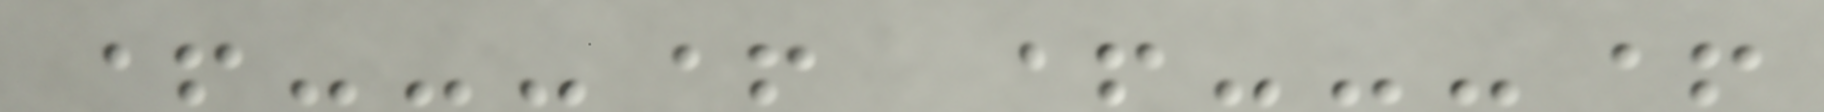+---+ +---+
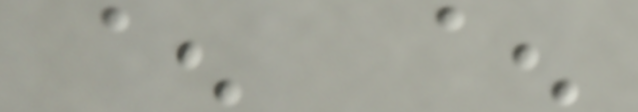^ ^
